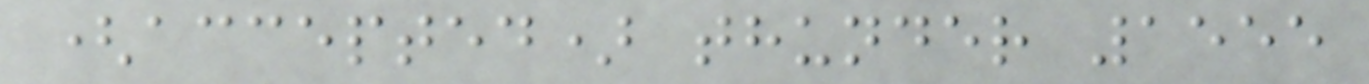(accepted) thunder 1555
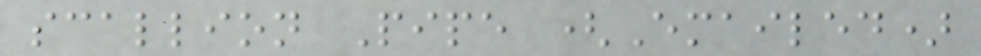scallion Pipe (Emailed)
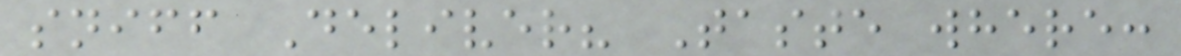sniff Deliver? Taste where:
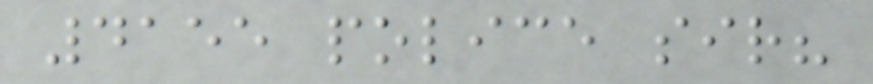4155 police sir?
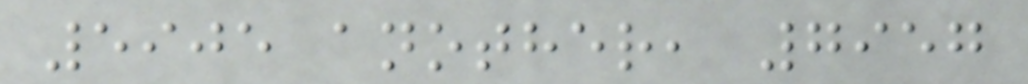5905 another, 7957
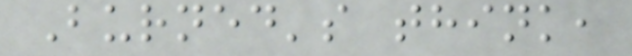Burned's think,
